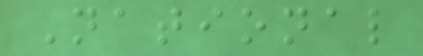National
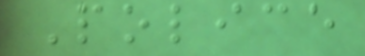Police
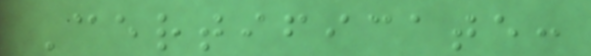Certificate:
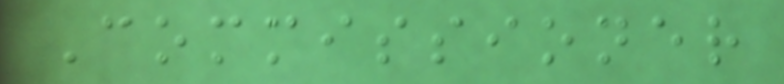Commissioner
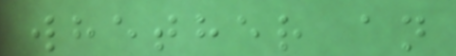whether an
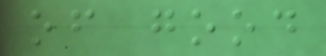of good
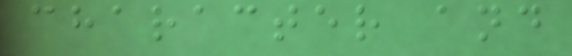character and
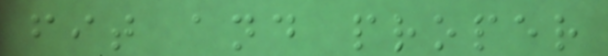fit and proper
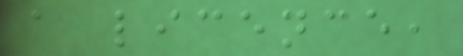a licence,
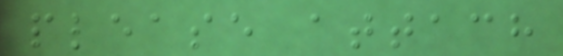please attach
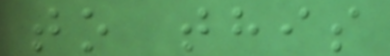to this
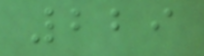229
